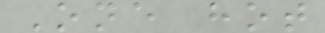One hot
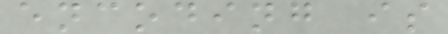encoding is
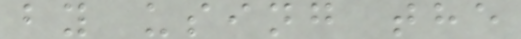by using the
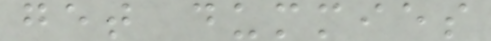get dummies
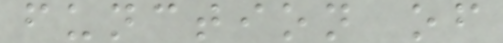function of
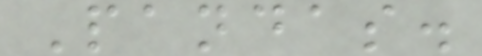Pandas.
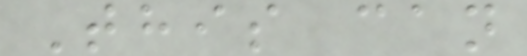This can
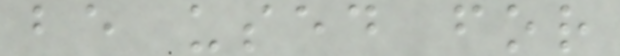be used for
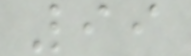99
